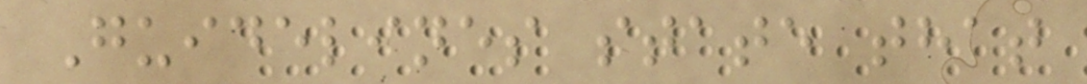Guidelines state that
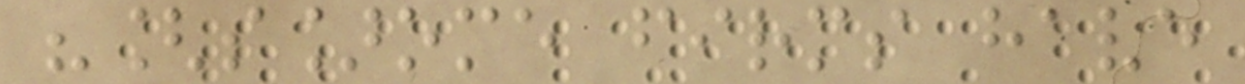"[s]ome firms have
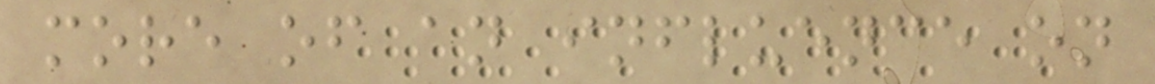more of an influence on
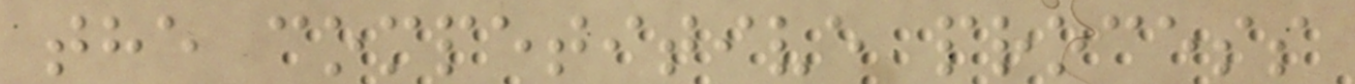the competitive process
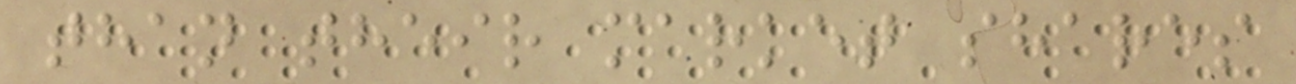than their market shares
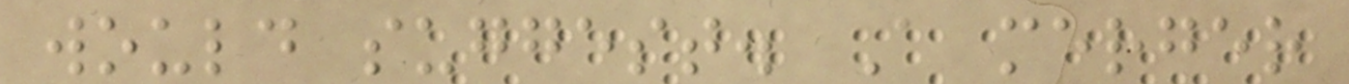would suggest. A merger
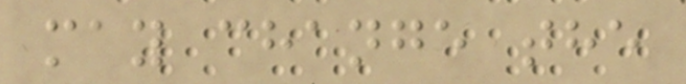may change the
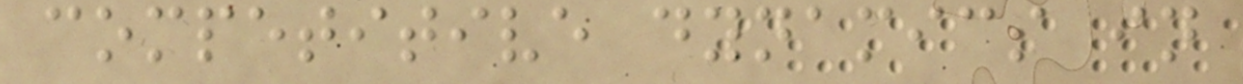competitive dynamics in
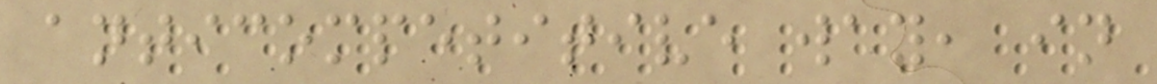anticompetitive way, in
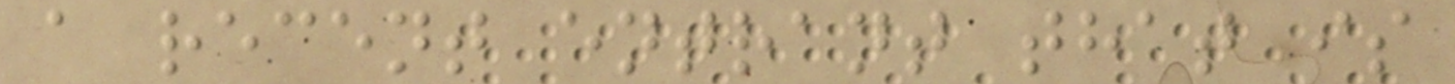a recent entrant that is
